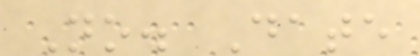No. Date
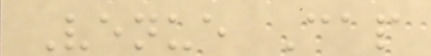Venue Cap
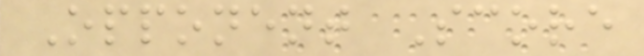Opponent Score
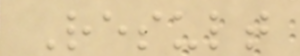Result
